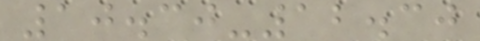10.30-12.30
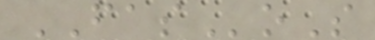FASoS
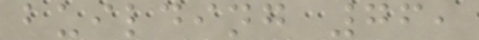building 76,
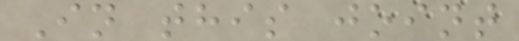In this joint
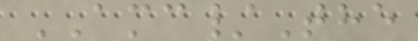AMC/The
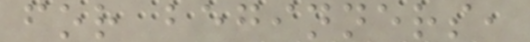for beginners,
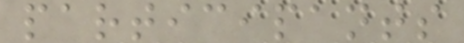participants
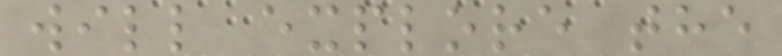will explore the
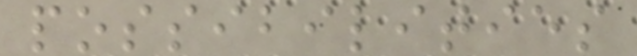possibilities
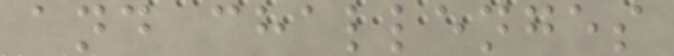and challenges
